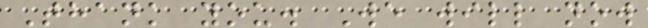Thank you. We will now
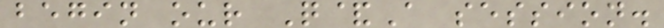begin our Q&A session.
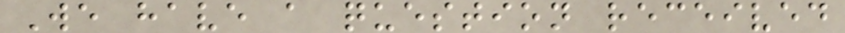We have a question received
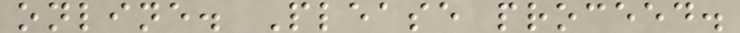online. Please proceed.
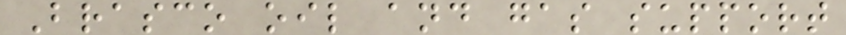Brasco oil and gas support
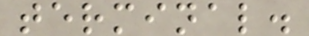terminal.
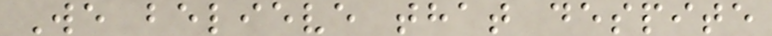We believe that despite
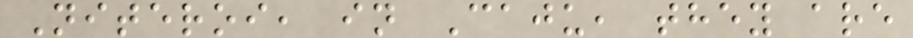Niteroi, in Caju, they are
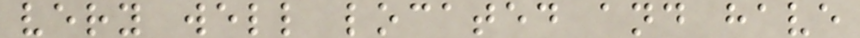very well located and have
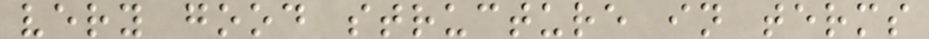very good structure in terms
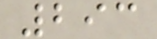293
